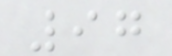97
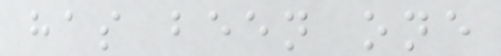has been one
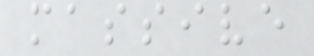massive
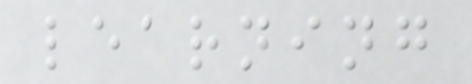learning
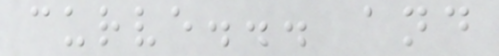curve... and
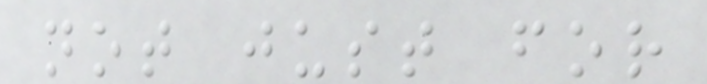not just for
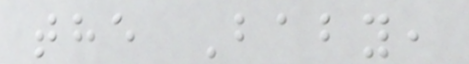the Baby,
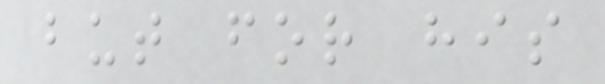but for his
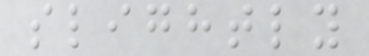slightly
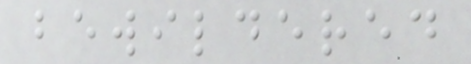bewildered
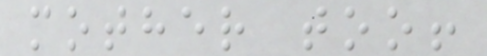mother too!
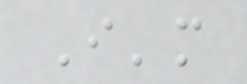I'm
